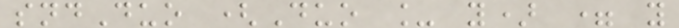sndDuo (Duo _ y) = y
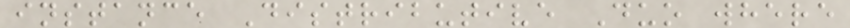instance Distributive Duo where
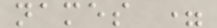names =
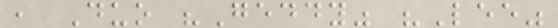, Duo "Geddy" "Lee"
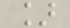]
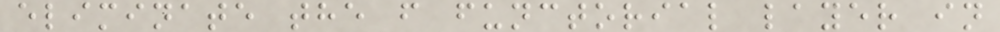eliminate the f functorial layer in
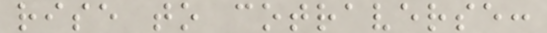rise to cotraverse:
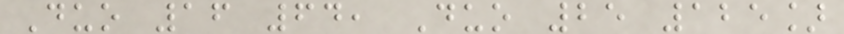Duo 16 64, Duo 25 125]
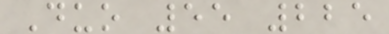Duo 55 225
